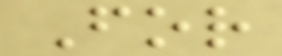For
